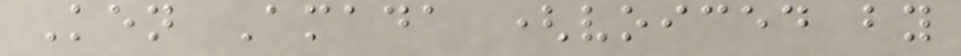Ken Amada (voiced by
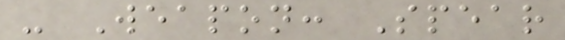- Weapon: Spear
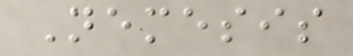Nemesis
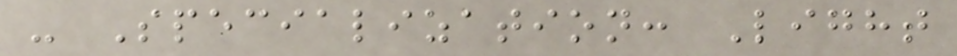- Specialization: Light
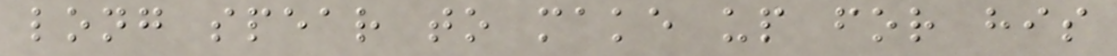long spear to make up for his
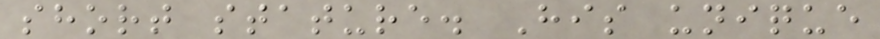short stature. His unique
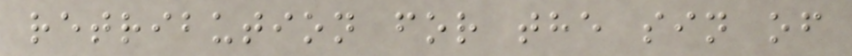retribution for the sin of
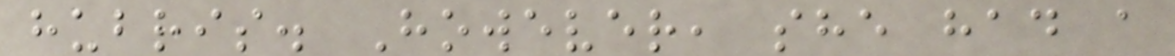hubris. However, she had a
